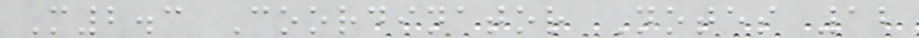M2.3 Coordinator Notes 12
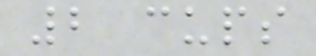2 cups
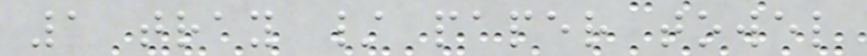1 tray / paper towel
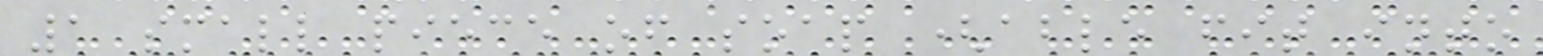1 small piece of soap (able fit into
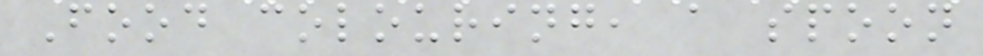Food colouring, a spoon
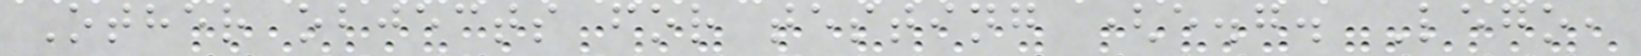Other objects for testing (e.g. Lego,
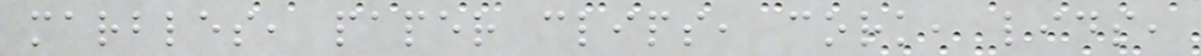marbles, paper clips, cork, lids,
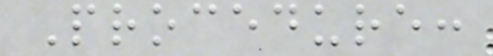Procedure:
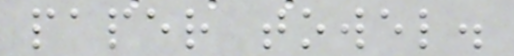paper towel.
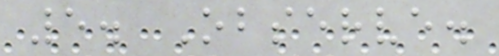5. Observe.
